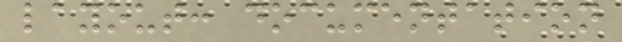layout: documentation
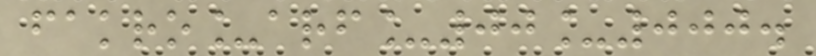fakro_arf_00_000.
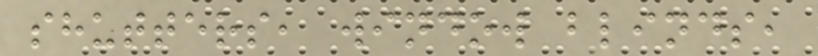shutters, window blinds,
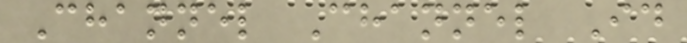Channel Channel Id
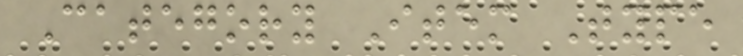Category Item Type
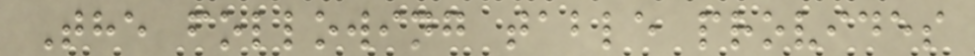The following table provides
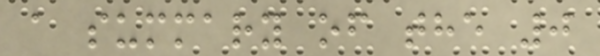a summary of the 0
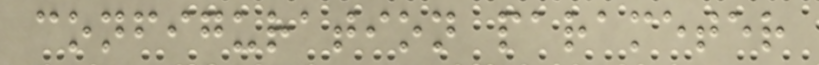configuration parameter
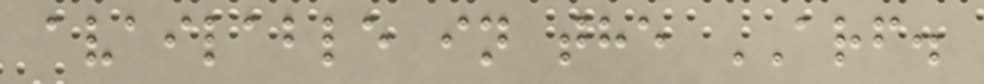available in the ARF.
